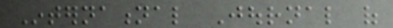International Journal of
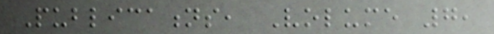Publications, Volume 7,
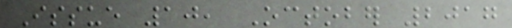Issue 10, October 2017
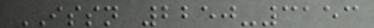ISSN 2250-3153
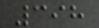398
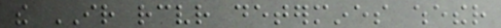the IR receiver determines whether
